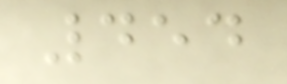454
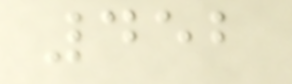452
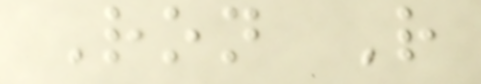Ron R
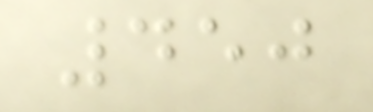450
